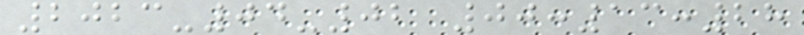2023-04-02 00:13:28
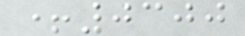+0300
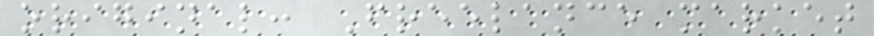original: Freelance market
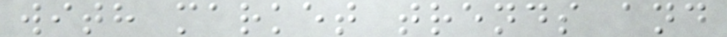with market trends and
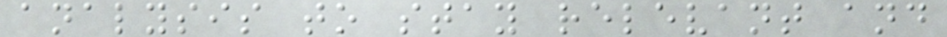analysis to stay relevant and
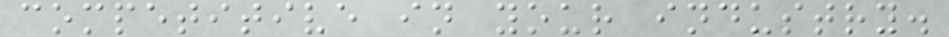competitive in your industry.
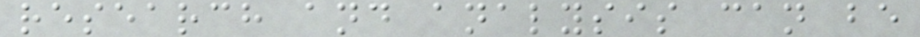research and analysis can be
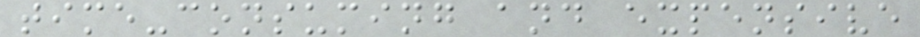time-consuming and expensive
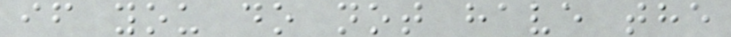if you do not have the
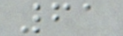61
